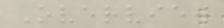Overview
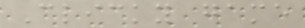Clicky game
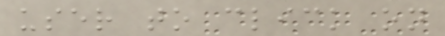user to click on
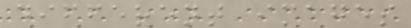different images
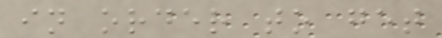in order to get
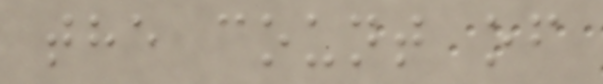the count of
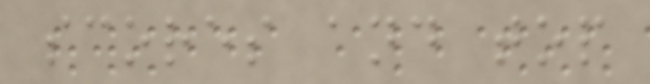scores and top
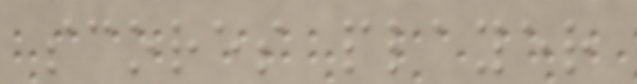scores player
